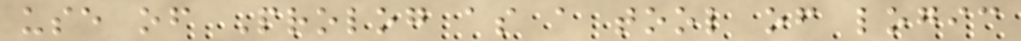use of Prolog as a tool of logic
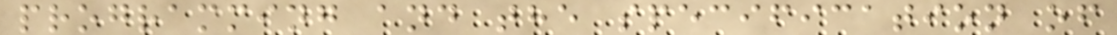programming and the specification of
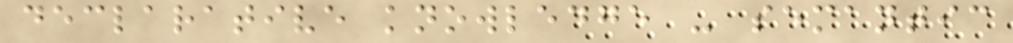declarative knowledge - semantic
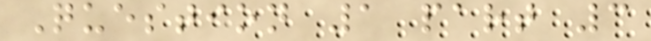Question 1 part 3
